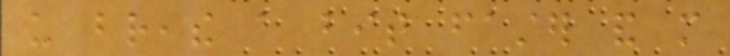us breathe a bit faster and more
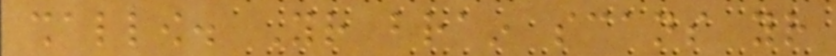shallow. Your brain scans your
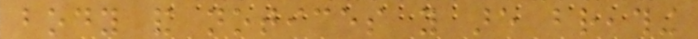body and notices you are breathing
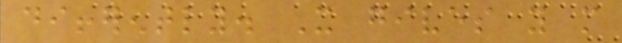differently. It gives you more
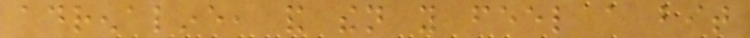adrenaline, and then you feel a bit
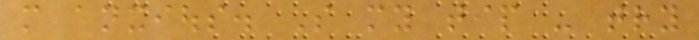more anxious. So my tip - try
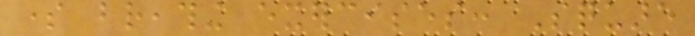some breathing exercises: Square
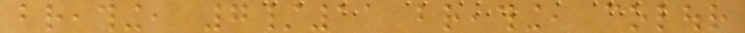breathing, 7/11 breathing, colour
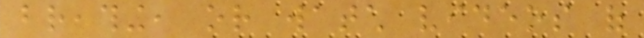breathing, or watch videos of
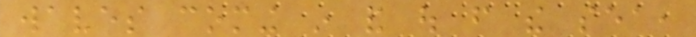waves coming in and out from the sea,
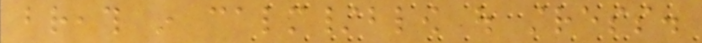breath in calm/blow out stress.
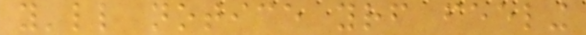you'll notice yourself feeling
